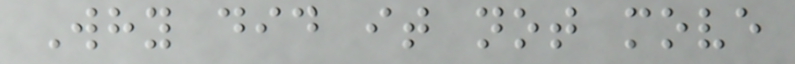Why did it not move
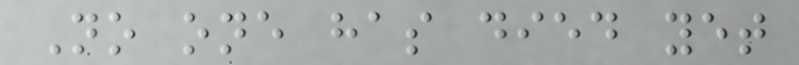No one has died yet
